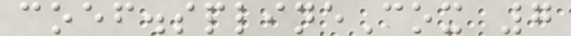coef.splineCox 7
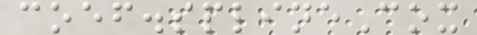coef.splineCox
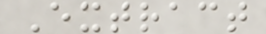Extract
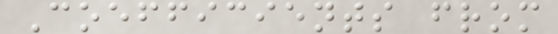Coefficients from
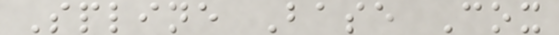Spline Base Cox
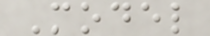Model
